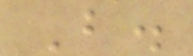B.
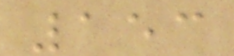153
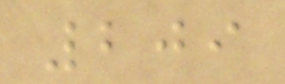209
